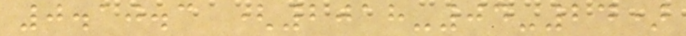0.10.3 (2018-04-24)
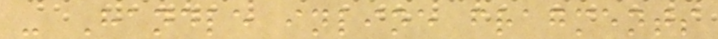- Handle inline fragments
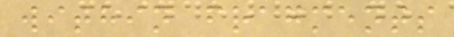within fragments
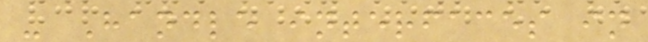- Handle interfaces in
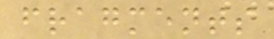fragments
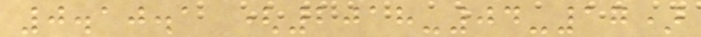0.10.1 (2018-04-17)
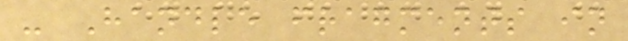- Handle fragments in
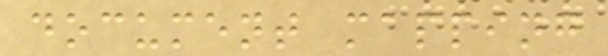document mapping
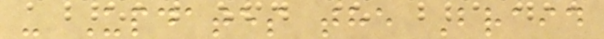- Updates the Braid
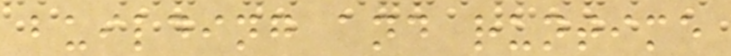building and runtime
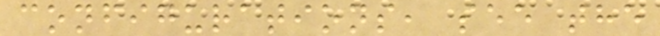configurations, see the
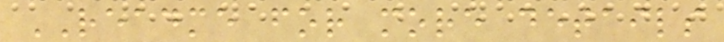README for more details
